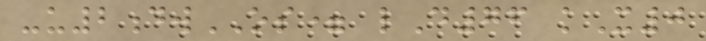-u2dwOS= lD76 kX0
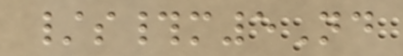/s#m5Nd
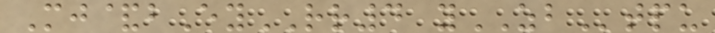Mj&bEyRR4 yZBtpu
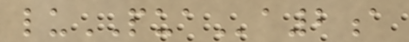luPUAa2a
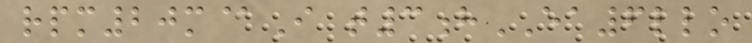rpm20m@I t3hEA6llo
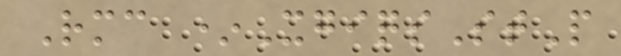Rmc *XgiqsStP
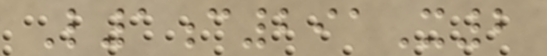L1c291X2
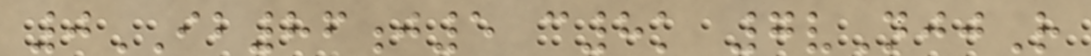0IB86j5 c8k 7vNjjR
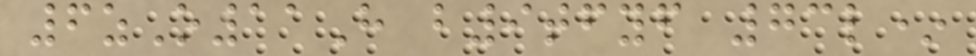6zO11H b9tfyf 73l*
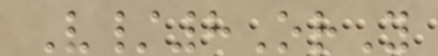V/8OrY
